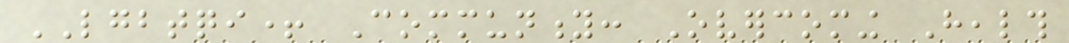LGBTQI+ Community: Overcoming Health
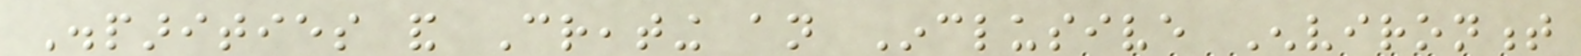Disparities and Creating an Inclusive Environment
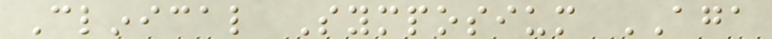Clinical Symposium AGA
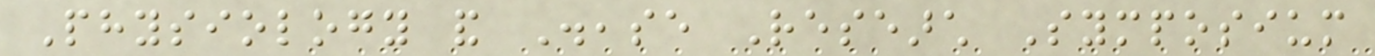Physiology and Disease Research Symposium
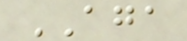AGA
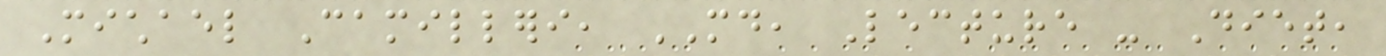Michael Camilleri, MD, Lecture - Diet,
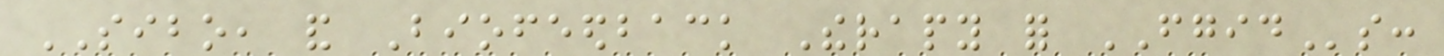SIBO, and Biofeedback Therapy for FGIDs:
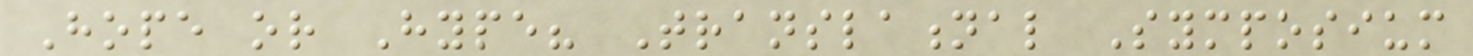Hope or Hype? Translational Symposium
